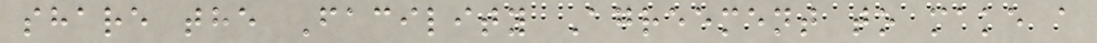share the Facility Agreement to make a
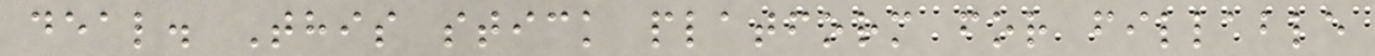deal. This stick platform for fillable
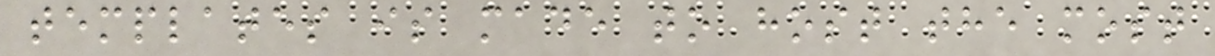templates is made to host the most
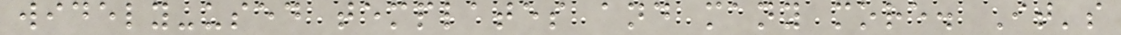widely-used templates and many more. It's
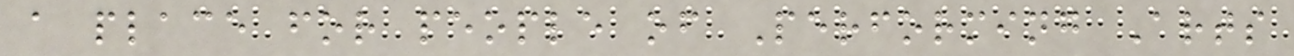a place for people of Performing Arts
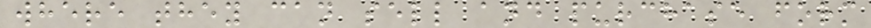where they can sell and purchase form
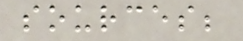sources;
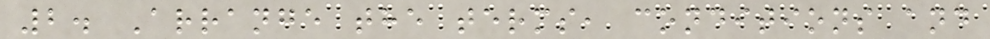2. Arrange the terms, conditions and
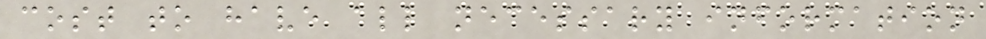cost to have all necessary information
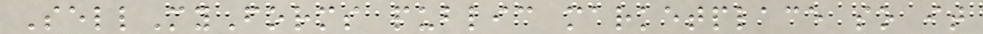SellMyForms public marketplace so it
